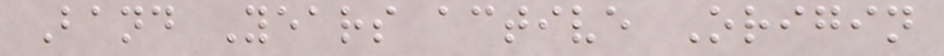Band Years active Origin
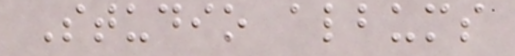Studio albums
